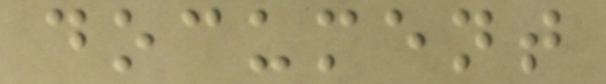document
